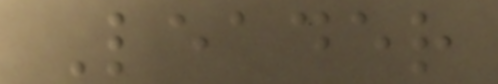Leader
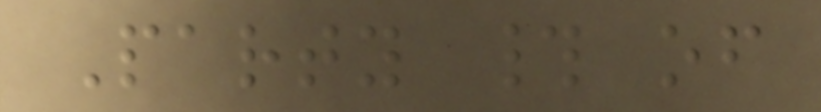Party # of
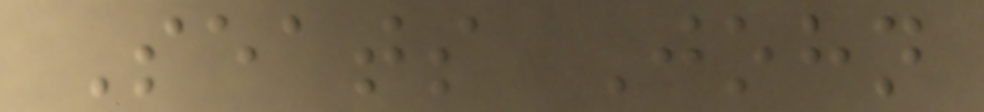Seats John
